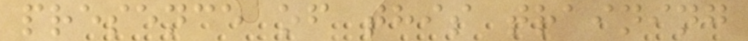presence of this training
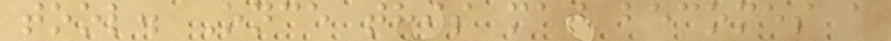tool. Once this mat becomes a
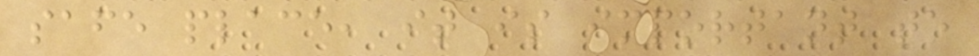safe place, it is important to
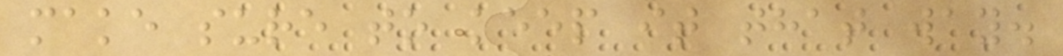make sure to keep it that way.
